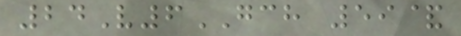24V6GCH 59&
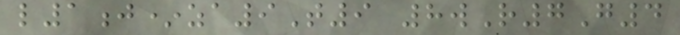l1j*za9T9 8wR7G4
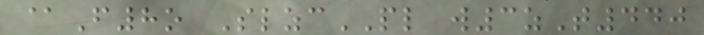@F8o SlzcPL w3zT440
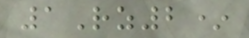1Rz2*
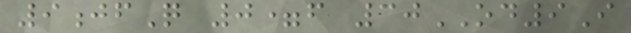9jfQ 0=f 30OD9I
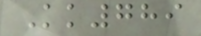Kk789
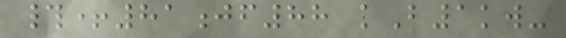#+81jf88 kB1kw-
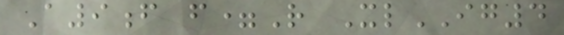A9f f=R XlIG4
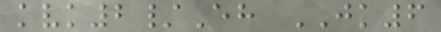kvk2/Eh JK6
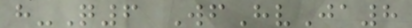h-Q6 WfHvJa8
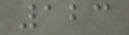123
